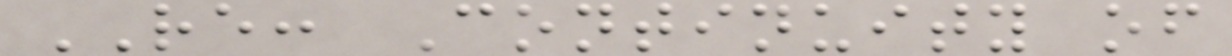RE: Continuity of
